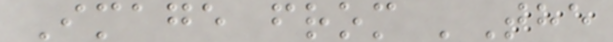Image from 'The
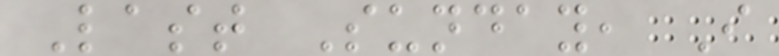Last Sunday, I
